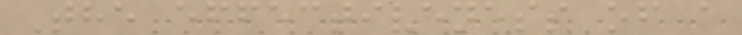The effectiveness of a
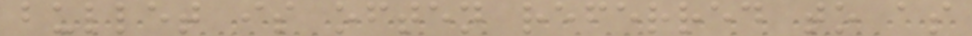bullet is often referred to as
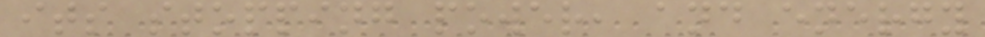its stopping power, and energy
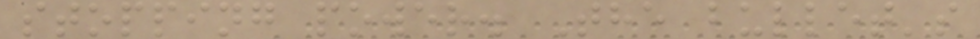stopping power. The bullet's
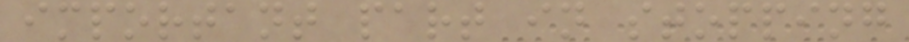important part in stopping
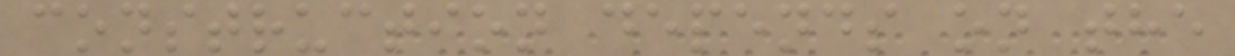construction depends on the
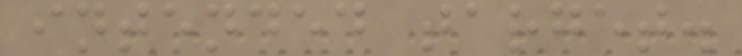intended target.
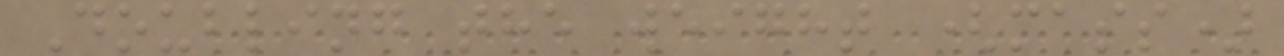Doubling the weight (mass)
